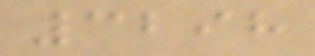3298
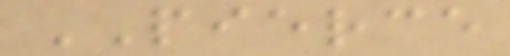PIERCE
